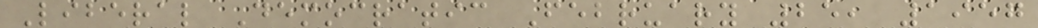Liberal Democratic February 25, 1957
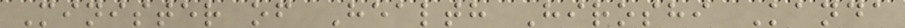Minister of Health Hiroshi Kanda
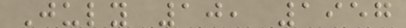July 10, 1957
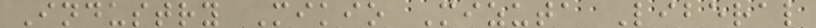Industry Mikio Mizuta Liberal
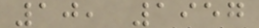10, 1957
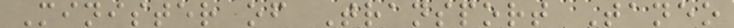Minister of Transport Taneo
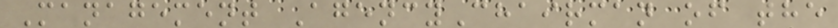Management AgencyChairman of the
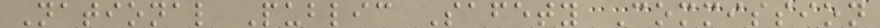National Public Safety Commission
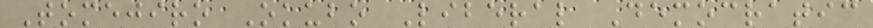Tomejiro Okubo Liberal Democratic
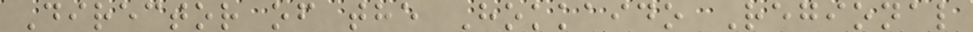Director of the Hokkaido Regional
